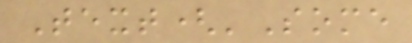Text('Some
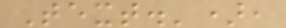Text.'),
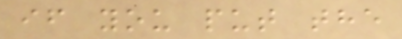if you put the
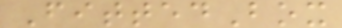FittedBox
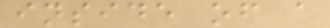inside of a
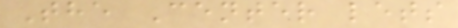The Center lets
